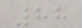88
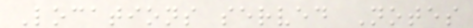Locations served Notes
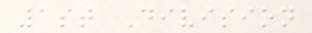1st Division
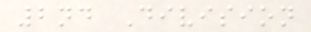2nd Division
